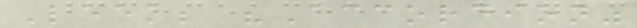Leek; "Accordion"
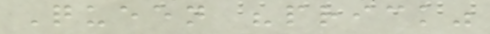Queen "prick"
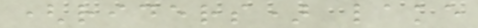(riders) lake
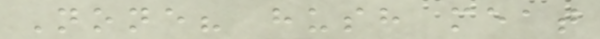None? hush meat
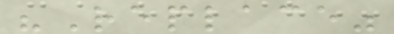"Replace"
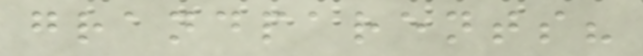grandparents?
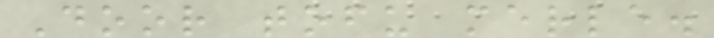Door tofu merle.
